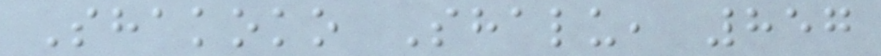Shakoko Shalu, 857
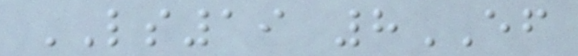LS19 8EF
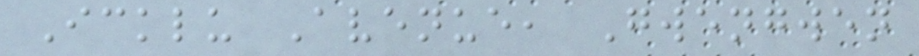Icklu Avenue, Gwengwen
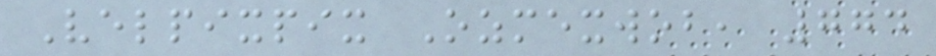Velpixpix Ozmexwob, 774
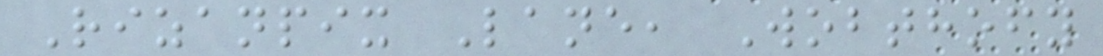Rizanpix Lane, Wobthofy
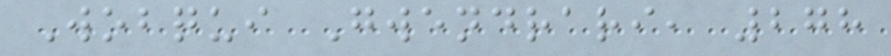Wobqui Gwendrari, 278
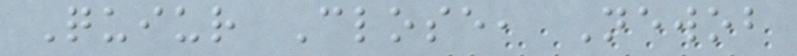Quiur Close, Newob
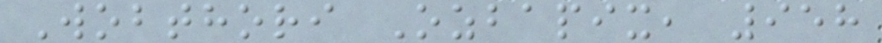Wobthori Ozbapix, 958
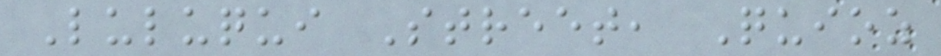Luluqui Street, Quioz
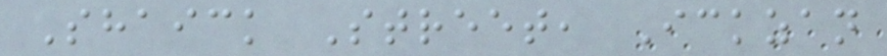Shaick Street, Ickzan
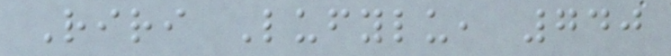Riri Lufylu, 740
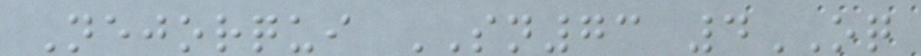Nejorqui SN73 4OQ
